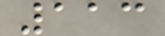113
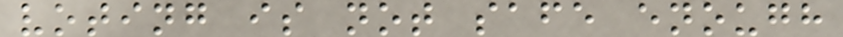voting is not safe enough
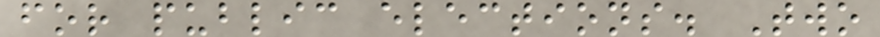for public elections. Two
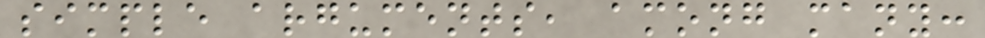simple arguments, among many:
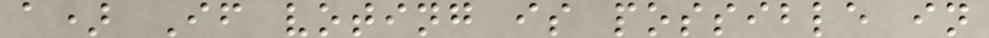a) If voting is possible in
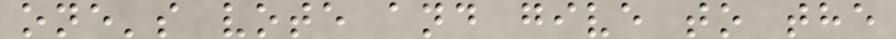one's vote and give to the
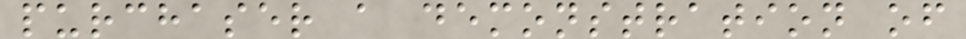purchaser a demonstration of
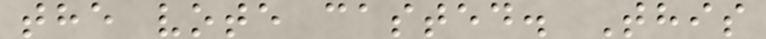the vote casted. This
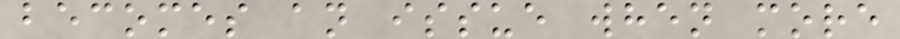becomes an issue when more
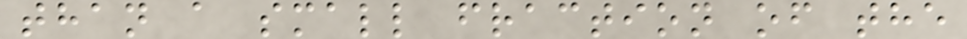than a small fraction of the
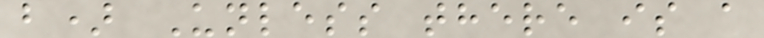b) Unless there is a
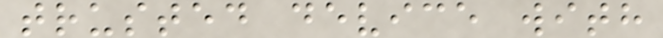trusted device with
